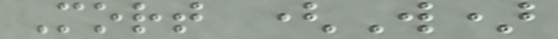Mort (W)
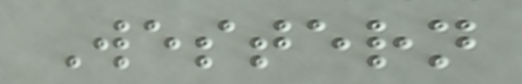Western
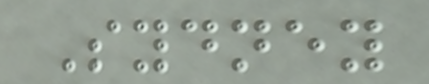Sydney
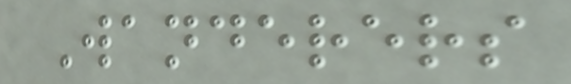Wanderers
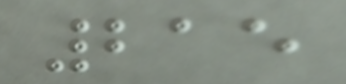215
